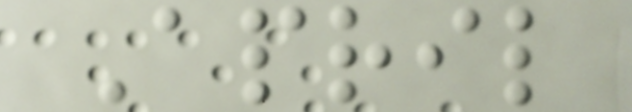April
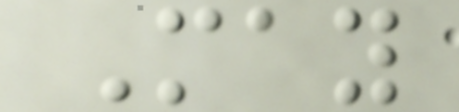May
